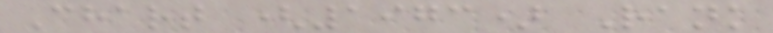Chart (1973) Rank
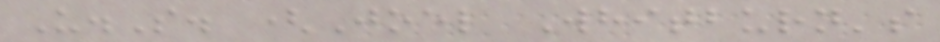U.S. (Joel Whitburn's
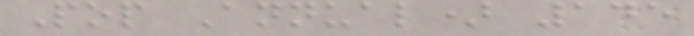Pop Annual) 145
